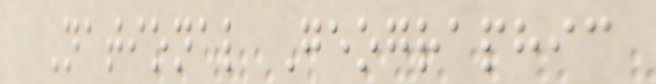National Geographic
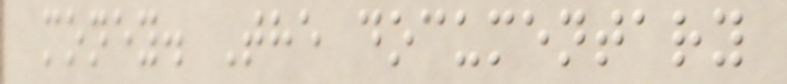money. The documentary
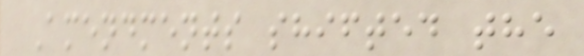Amendments shifted the
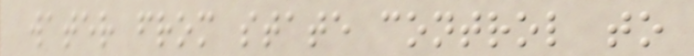water from state control to
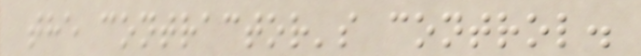the contractor's control.
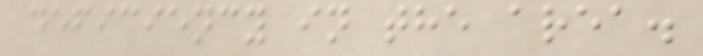deficiency in the area.
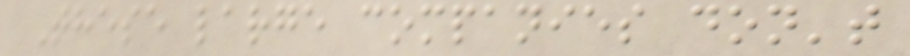These large companies don't
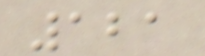121
